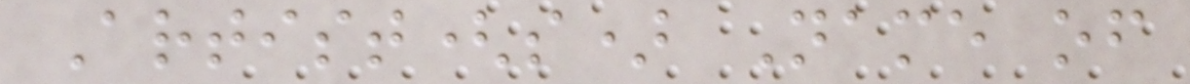Artist(s) Name of
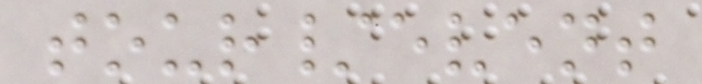tour/event
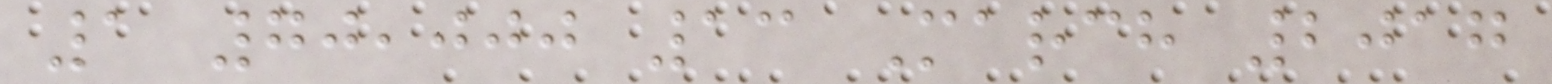1 70,000 13 March 2017
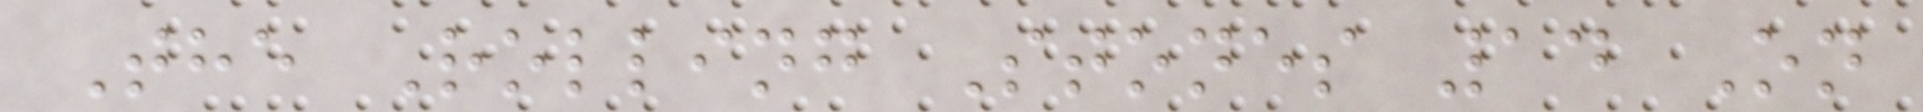The Rolling Stones 14 On
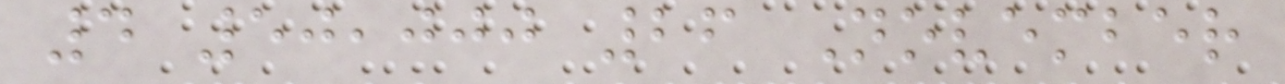4 50,000 26 November
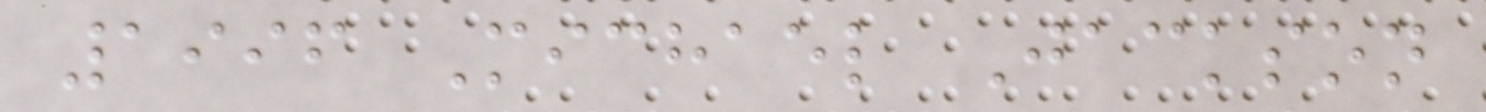1996 Michael Jackson
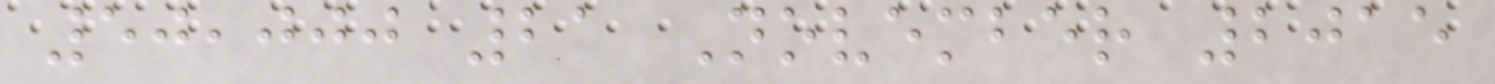50,000 21 November 2015
